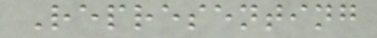Representing
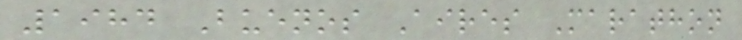1984 Buenos Aires Marathon
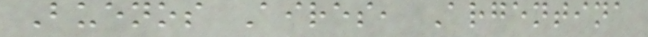Buenos Aires, Argentina
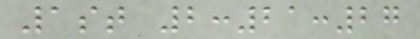1st 2:21:27
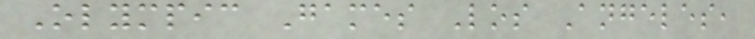Olympic Games Los Angeles,
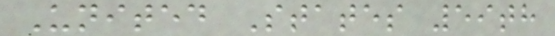United States 59th
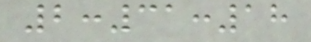2:31:18
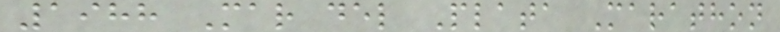1988 Mar del Plata Marathon
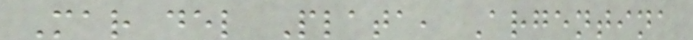Mar del Plata, Argentina
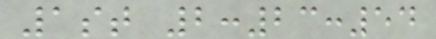1st 2:23:54
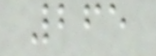265
